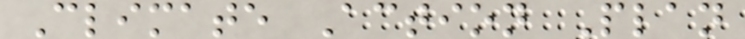Climate Action Plan
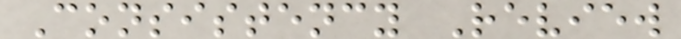Consistency Review
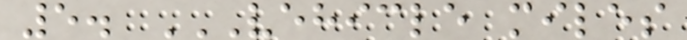5. VEHICLE MILES
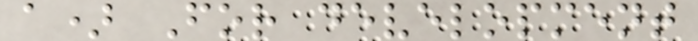a) For development
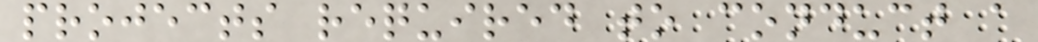projects required to conduct a
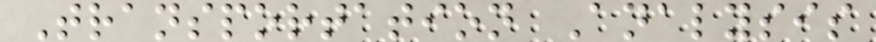Transportation Analysis
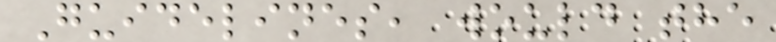Guidelines, would the
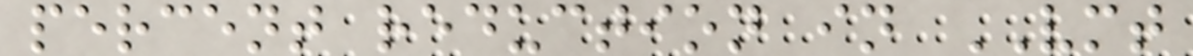percent reduction in VMT
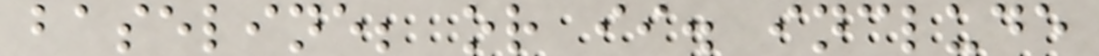baseline; or ii. include
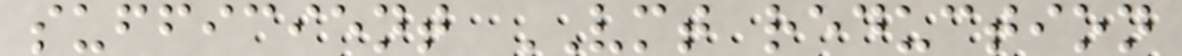sufficient VMT reduction
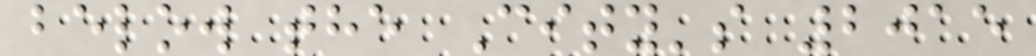below the City's 2015
